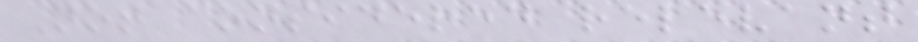Not considered relevant
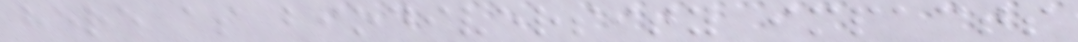here as biodiversity impacts
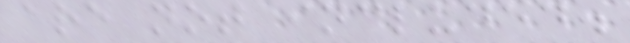are not included.
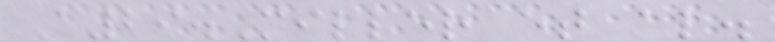A29.Miller et al.
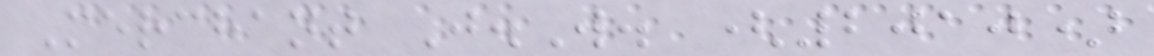Merchant J.W. (2010)
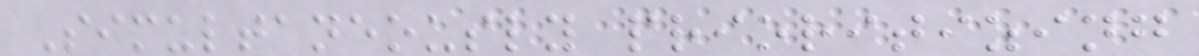Simultaneously prioritizing
